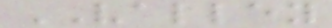VALLEY
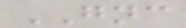GNC
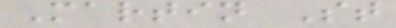Martin St
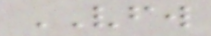VFW
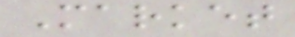Market
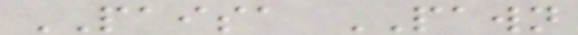PAISA PAWN
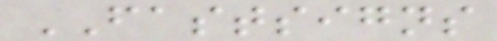FASTSIGNS
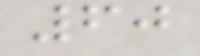60
